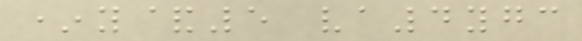*y&5 va4ygc
